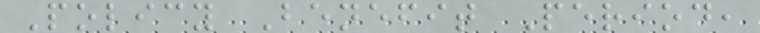Policy Benefit Period,
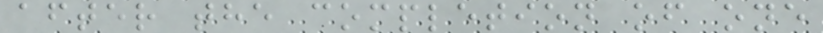after the completion of one
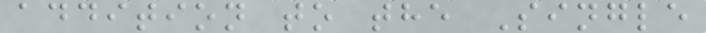addition to the Single
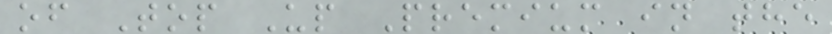of Top Up Premium in the
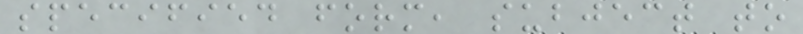specified form, subject to
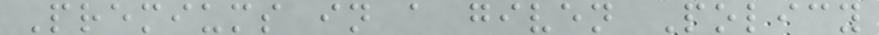Premiums in a given Policy
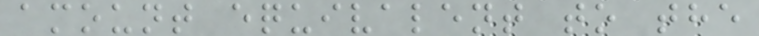amount equivalent to the
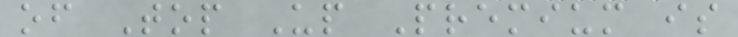of Top Up Premium is
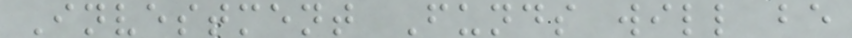Investment Funds will be
